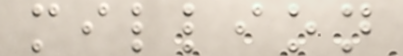million
